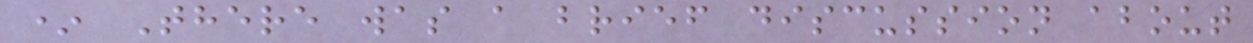* There was a brief discussion about
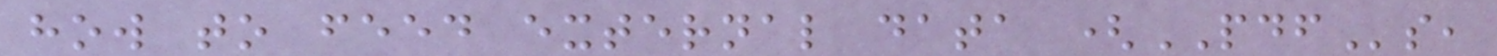how to feed external data (PDFs,
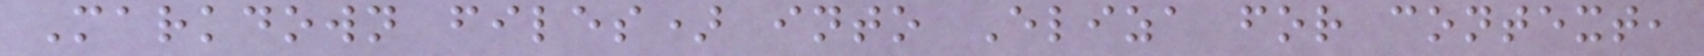Markdown files) into Eliza for context,
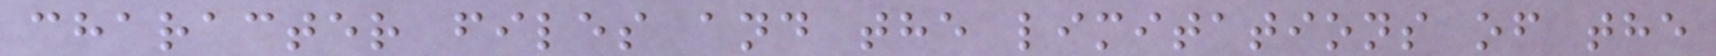character files and the limitations of the
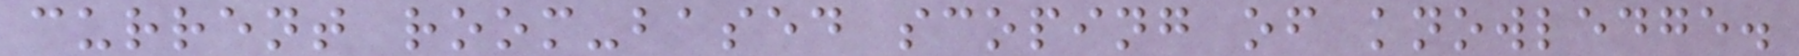current room-based scoping of knowledge.
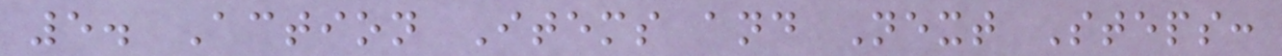5. Action Items and Next Steps:
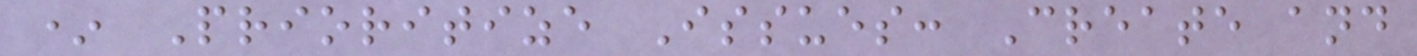* Prioritize Issues: Create and
